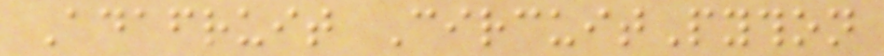Adafruit CircuitPython
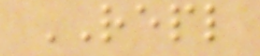REPL
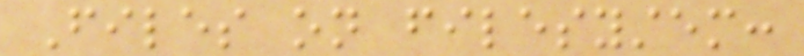Files on filesystem:
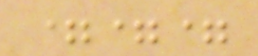===
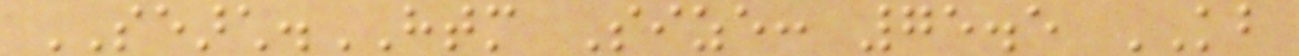SEARCH.HTM Size: 75.5 KB
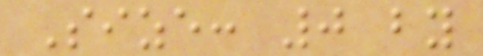Size: 0 by
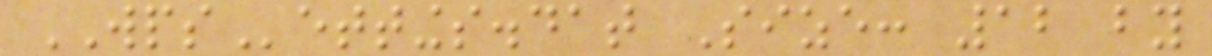WPSettings.dat Size: 12 by
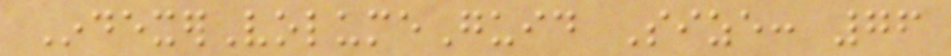IndexerVolumeGuid Size: 76
